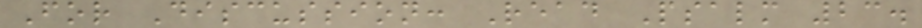For Discussion: Read Psalm 23.
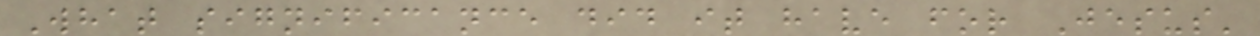What significance did it have for Jesus'
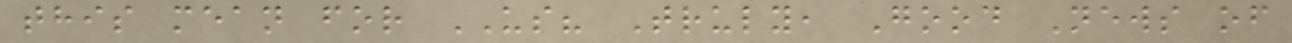this mean for US? Truly, Good News of
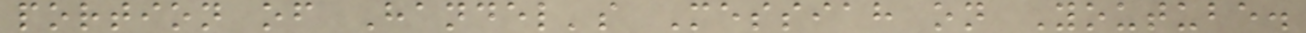portion of Handel's Messiah on Youtube.
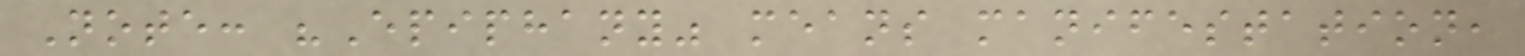Note: "Epiphany" means manifestation,
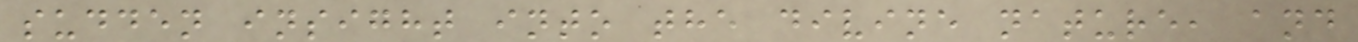sudden insight into the divine nature, and
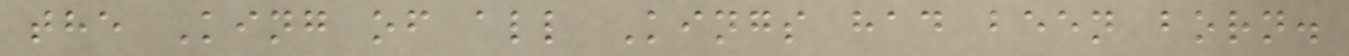the King of all Kings had been born.
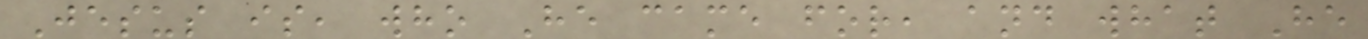Jesus is, who He came for, and what He
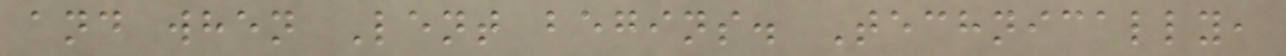and when Lent begins. Technically,
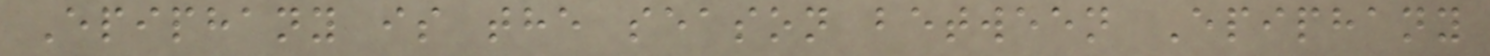Epiphany is the season between Epiphany
